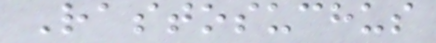Rastosuchus
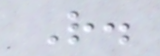R.
